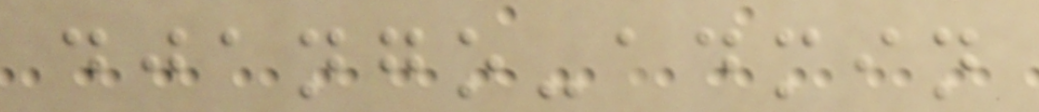django-admin
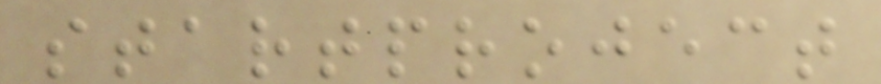startproject
